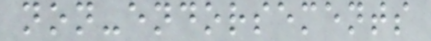non-endorsements
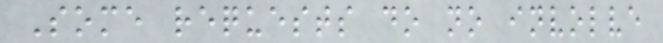Some requests do no involve
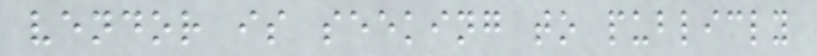vendor is seeking to publicly
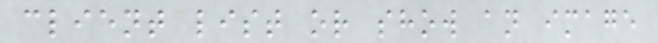client list or show an image
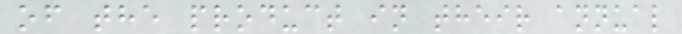of the product in their annual
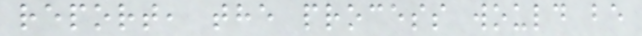report, the process would be
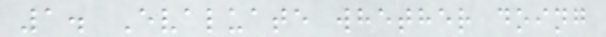1. Evaluate whether doing
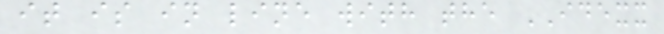it is in line with the IDEXX
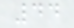44
